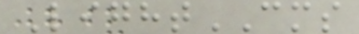LightCMS
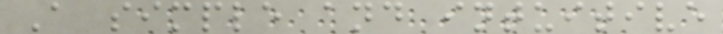A simple and intuitive
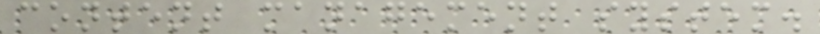content management system.
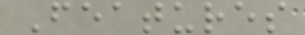Features
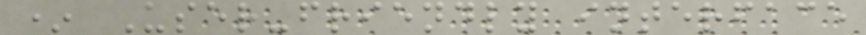* User-friendly interface
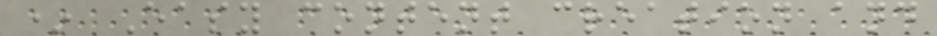* Easy content creation and
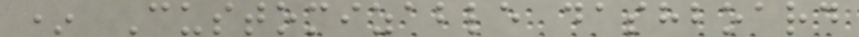* Customizable dashboard
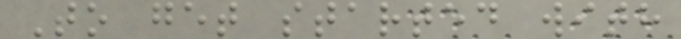To get started with
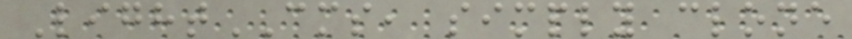LightCMS, simply clone
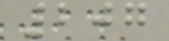207
